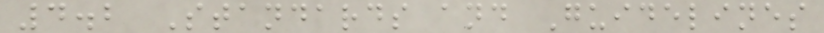4.2 Standards and Guidelines
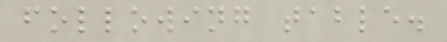following table.
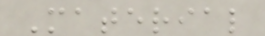Material
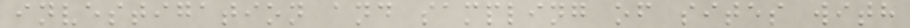investigation and sampling of sites with
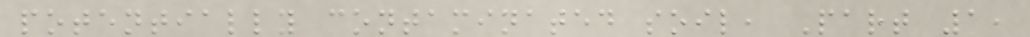potentially contaminated soil, Part 1,
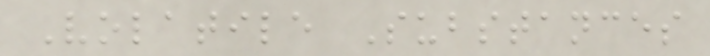Volatile Substances
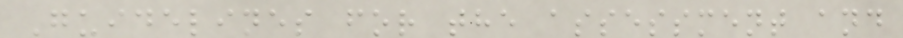Guidelines for the assessment and
